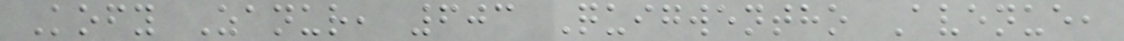Kofy Zanur, 603 Quigwentho Avenue,
